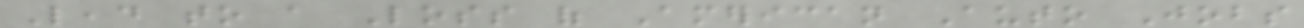Lead to a Loss of American Auto Jobs
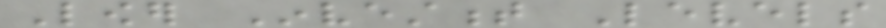Lower Investment Levels
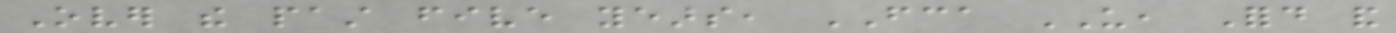Over the past five years, FCA US, Ford and
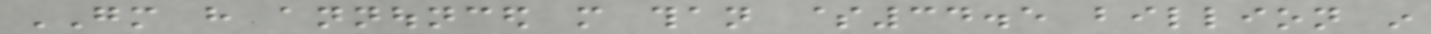GM have announced more than $34.5 billion in
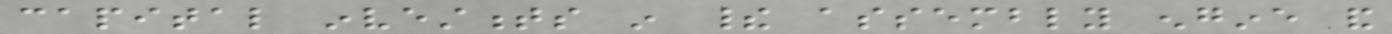capital investments in their assembly engine and
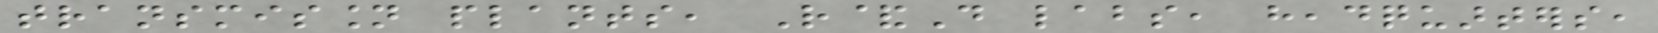transmission plants, R&D labs, headquarters,
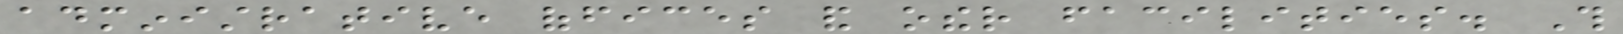administrative offices and other facilities. This
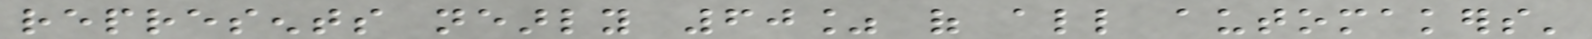represents nearly 60% of all automakers'
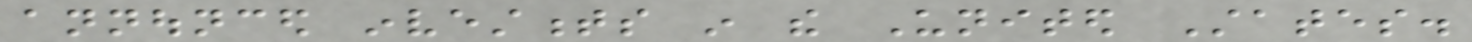announced investments in the United States.
